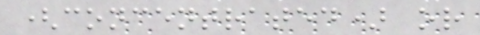(concentrated) or
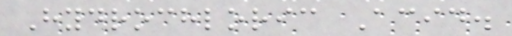Hydrochloric Acid.
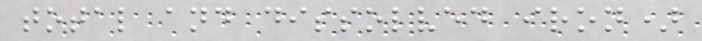total and dissolved iron)
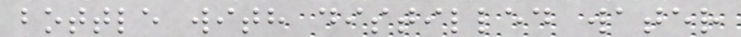bottle with distilled water
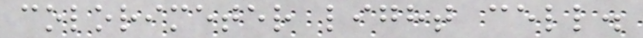colorimeter light cell.
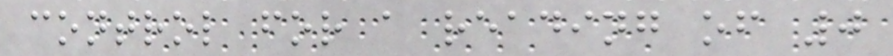control for a reading of 0
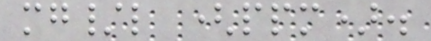mg/l (ppm).
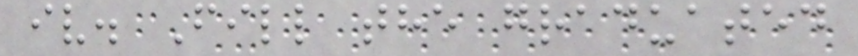iv. Fill the graduated
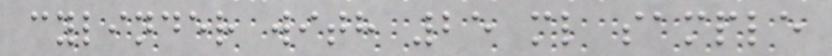cylinder with 25 ml sample
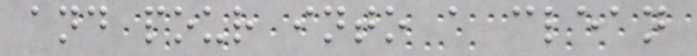and pour into a clean
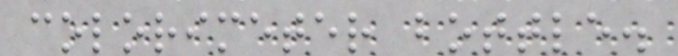colorimeter bottle.
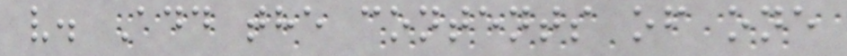v. Add the contents of one
